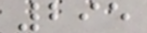295
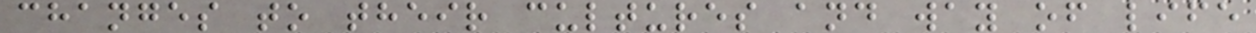changes to their cultures and way of life
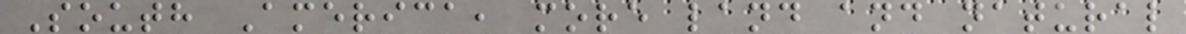South America, more land and natural
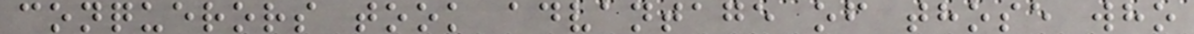conquerors took advantage of those who
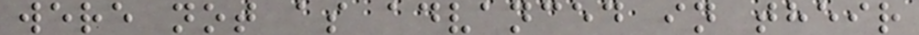were not as advanced in their
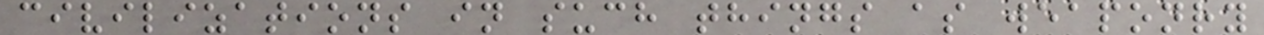civilizations in such things as weaponry
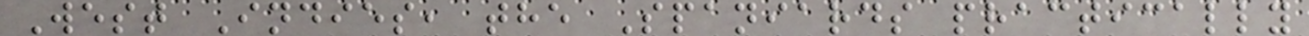West Indies, the Spaniards practically
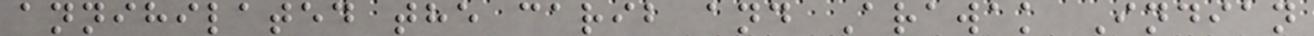annihilated the carib and Arawak Indian
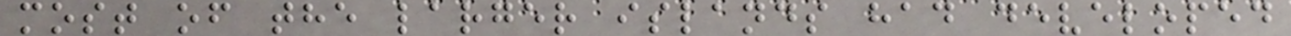most of the larger islands had developed
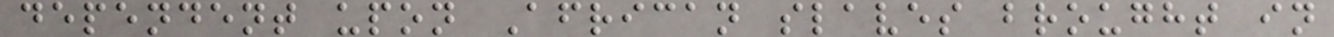dependent upon African slaves brought in
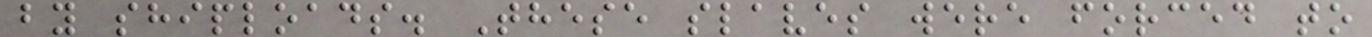by shiploads. These slaves were forced to
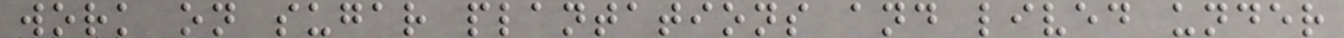work on sugar plantations and lived under
